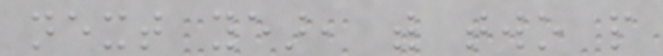next year, with two people
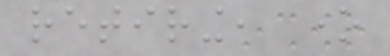retiring, one
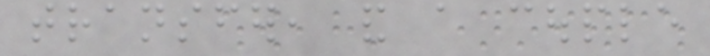transfer, and a couple
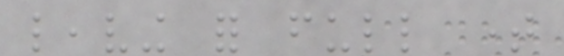leaving for full time
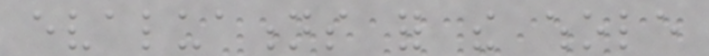evaluations for the whole
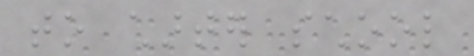to charter school
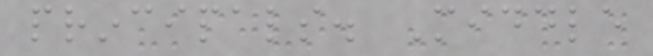principals. Middle
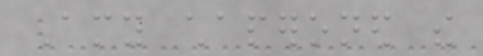Amy chaperoned the
